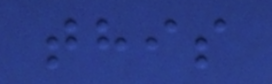this
